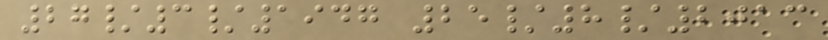27/3/1947 25/8/2013
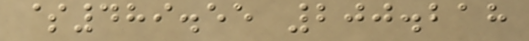$489.55 200.218
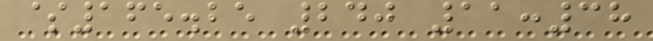$165.25 240 11:38
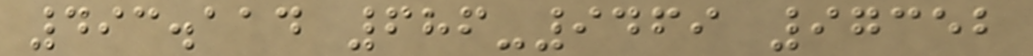493.114 686-9469 97352
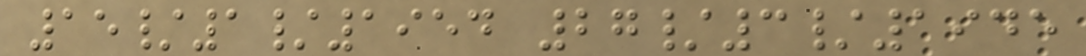15/1/1954 27/3/1945
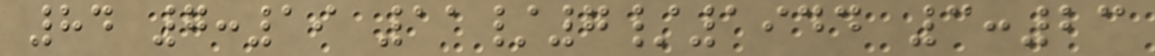84 7:19 11/7/1944 3:23
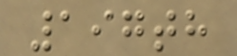197th
